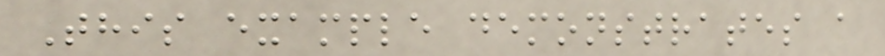This example demonstrates a
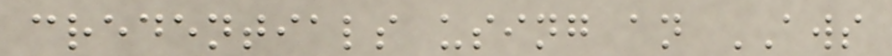credentials using an AWS
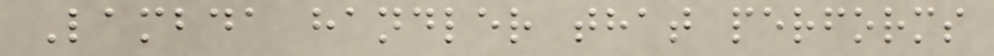Lambda handler that performs
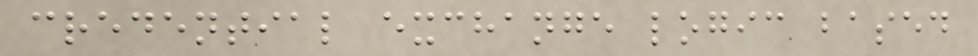credential exchange logic based
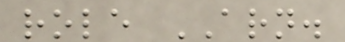role ARN.
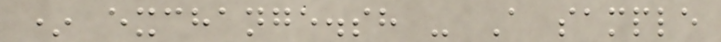* exchange.sh - A sample
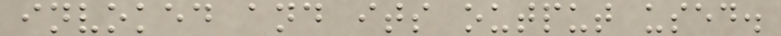invoked and its output used.
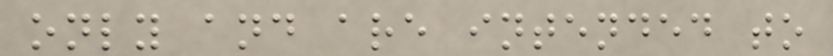only and are intended to
